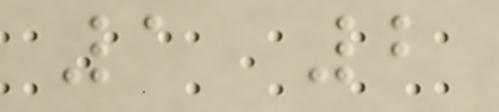1 2
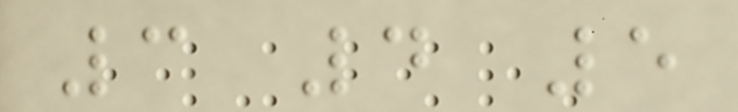3 4 5
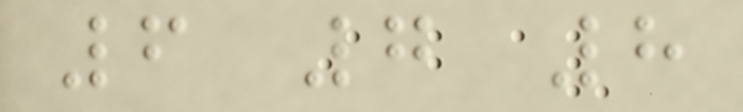6 7 8
